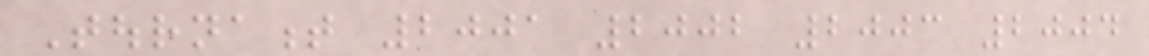Tournament 2001 2002 2003 2004
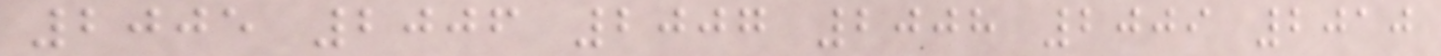2005 2006 2007 2008 2009 2010
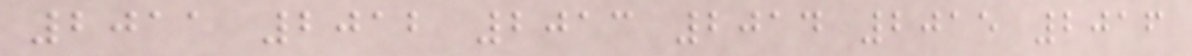2011 2012 2013 2014 2015 2016
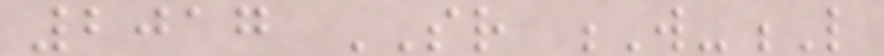2017 SR W-L
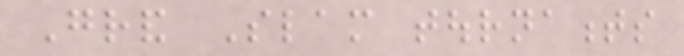Grand Slam tournaments
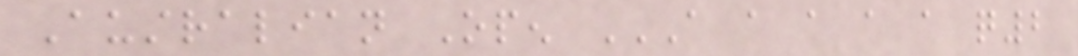Australian Open A A A A A Q2
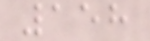158
